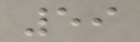59
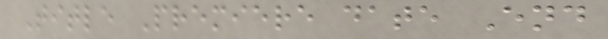Title Premiere date End
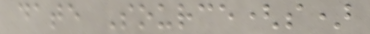date Source(s)
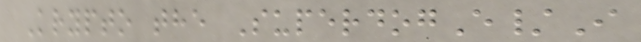Krypto the SuperdogE/I
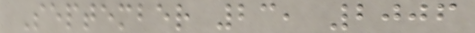September 23, 2006
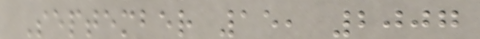September 15, 2007
